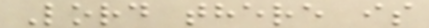Lord there is
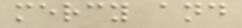mercy and
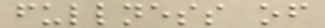fullness of
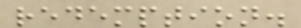redemption.
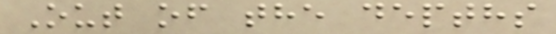Out of the depths
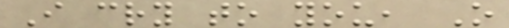I cry to you, O
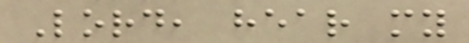Lord, hear my
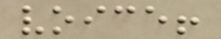voice!
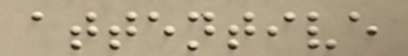attentive
